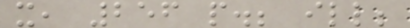x, 256 p.; ill;
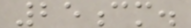25cm.
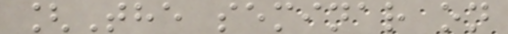[The seminar on
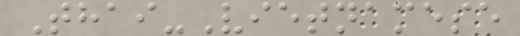Thai-Vietnamese
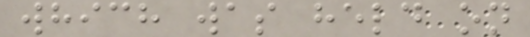which was held on
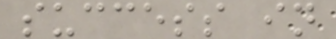success in
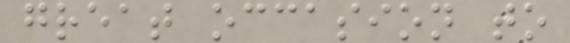great occasion to
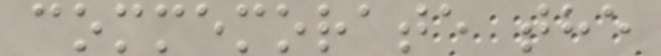commemorate the
